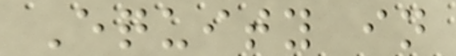Equity in
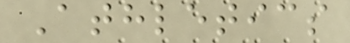Athletics
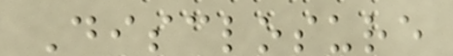Disclosure
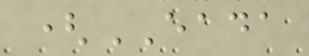(EADA
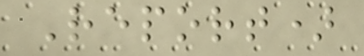Report)
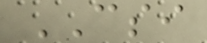CSI
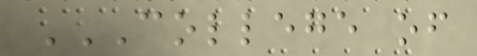COLLEGE OF
